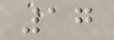17
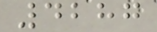4287
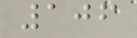106
